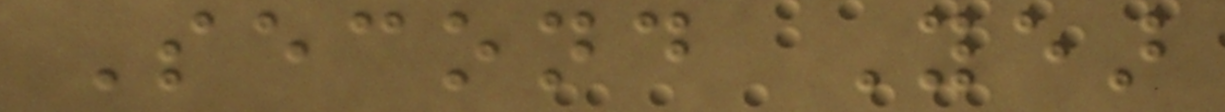Second Year
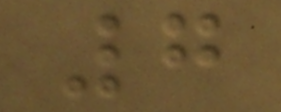7
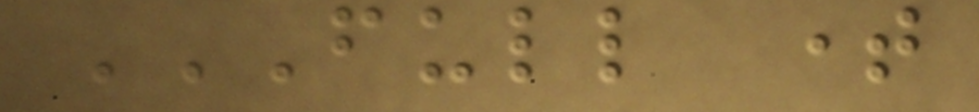FULL TIME
